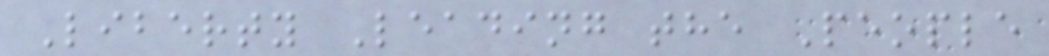Liberty Leading the People
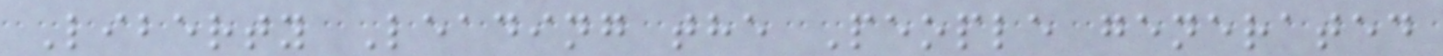Liberty Leading the People generated
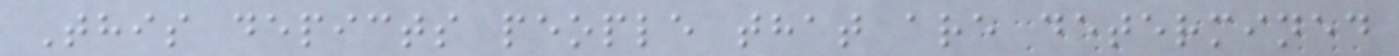This depicts people that are determined
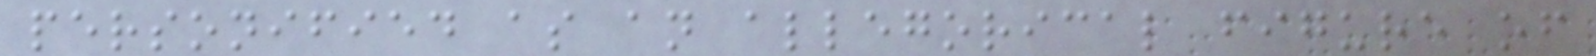personified as an allegorical figure of
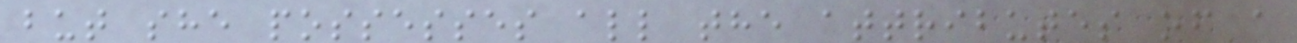but she possesses all the attributes of a
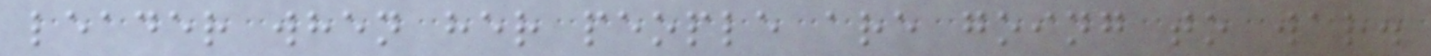leader when her people are going to war.
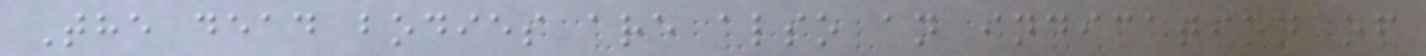The dead bodies are also an indication of
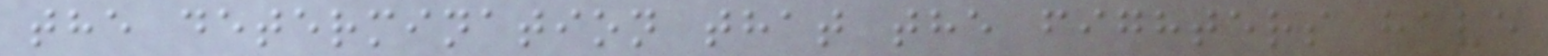the determination that the fighters have
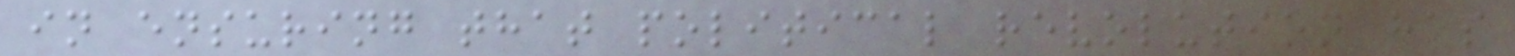in ensuring that political revolution has
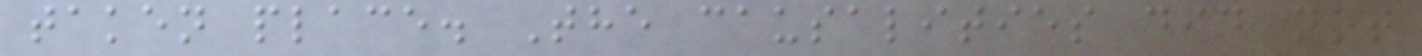taken place. The causalities did not
